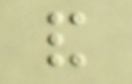and
